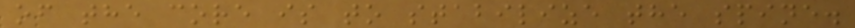of the core is to stabilize the spine.
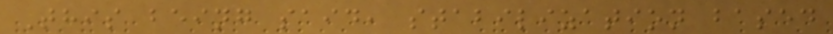This being said, stabilization based
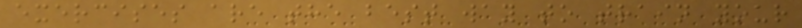exercises are the best way to train your
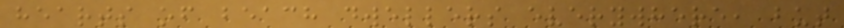hearts of beach dwellers everywhere, but
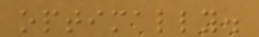optimally.
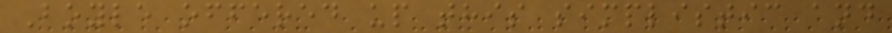Boyle offered up this simplistic and
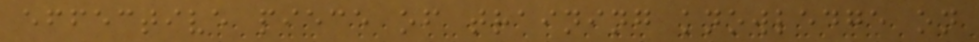effective piece of training knowledge on
